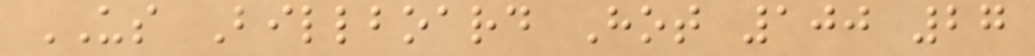US Billboard Hot 100 27
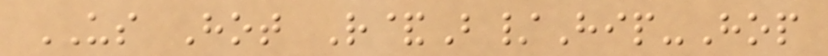US Hot R&B/Hip-Hop
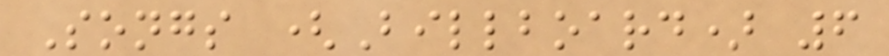Songs (Billboard) 6
